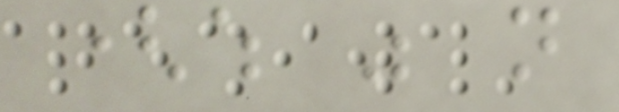(which was not
